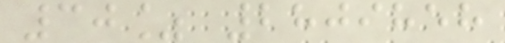30% 2809858
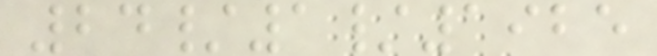24/1/1925
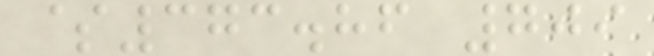$373.86 709
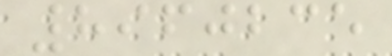8960235
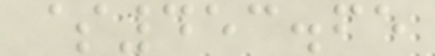$453.65
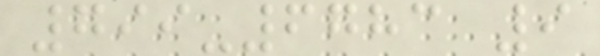799-6783 9
